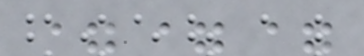===
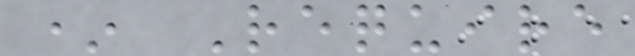* Require
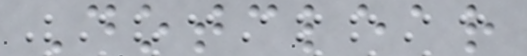Dotclear
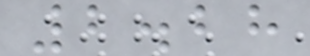2.28
